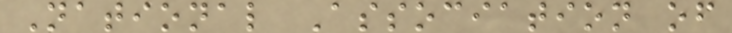National Association of
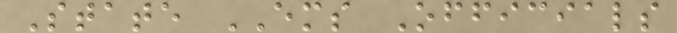State EMS Officials
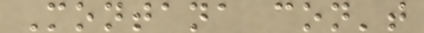Montana con't
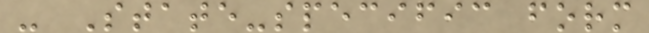- State-specific form
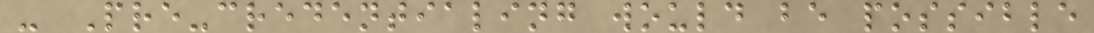- Pre-credentialing would be possible
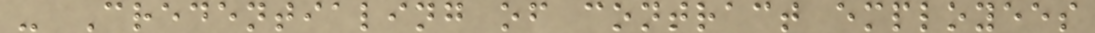- Credentialing of contract employees
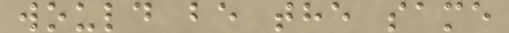would be the same
